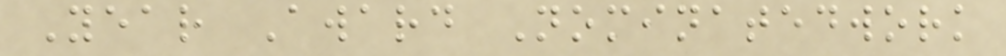Year Award Nominatedwork
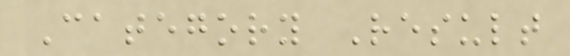Category Result
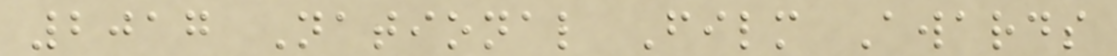2017 National Film Awards
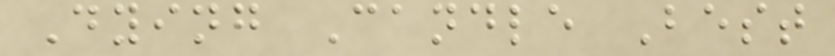Dying Candle Best
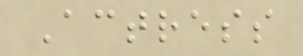Actress
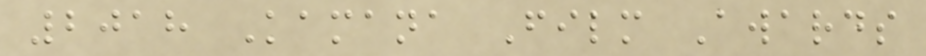2018 Kamana Film Awards
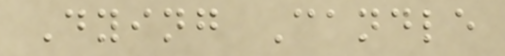Dying Candle
